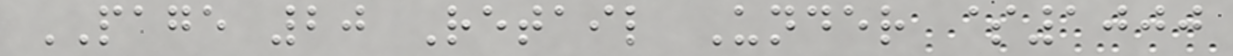PAGE 20 Retail Under $1000
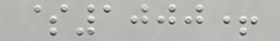$1000+
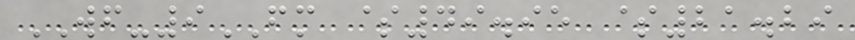WF-9FM $49.95 $21.29
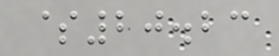$20.23
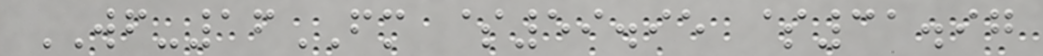WF-16FM $59.95 $31.97
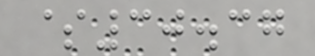$30.37
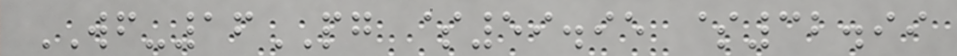WF-16PG $59.95 $32.99
